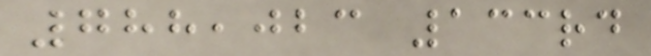788,023 133rd
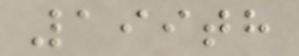199th
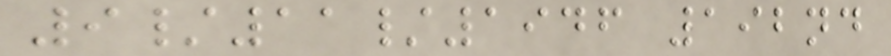9/11/1946 192nd
